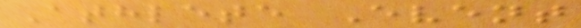Athlete Event
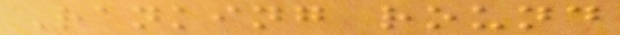Ranking round
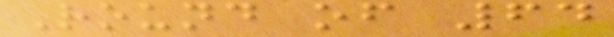Round of 64
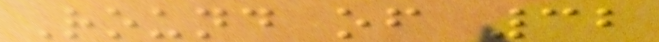Round of 32
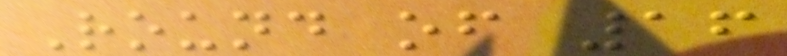Round of 16
